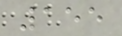155
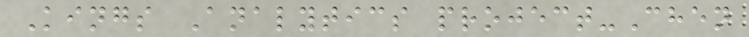Kings Analytics project-Chen
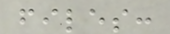files:
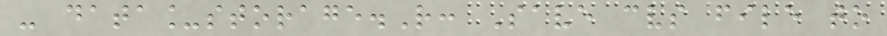- data_storage.R: Save cvs file to
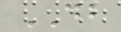DB
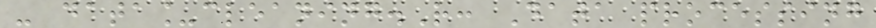- data_cleaning.R: Data processing
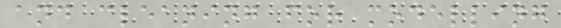and cleaning for modelling
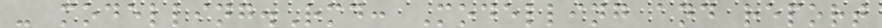- modelling.Rmd: Modelling and report
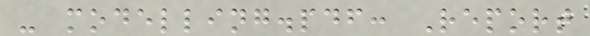- modelling.pdf: Report
